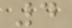4
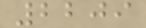2209
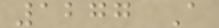1277 A
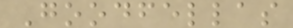Goodfellas
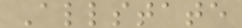Allstate
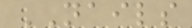NAILS
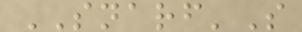SNARF'S
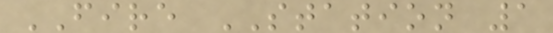FIRE STATION 1
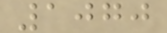1070
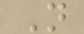N
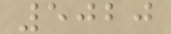5020
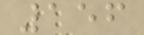156
